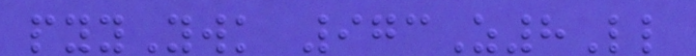pyyYwk 973Z8Ll
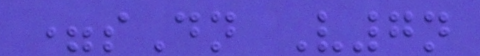=sDn V7n
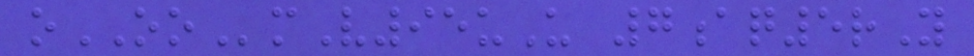oOOmV95uU 7aq5rY
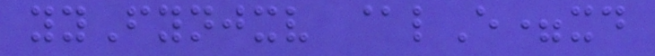yyFynjxv @lE=xd
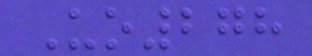Uo278
